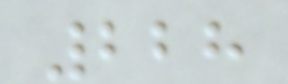228
